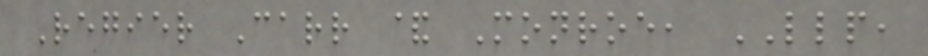Regier Carr & Monroe, LLP,
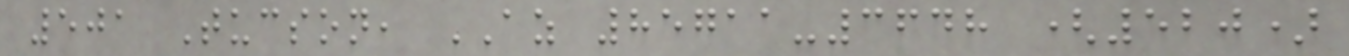501 Tucson, AZ 85711-3648 (520)
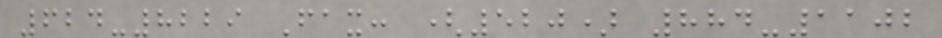624-8229 Fax: (520) 884-1102
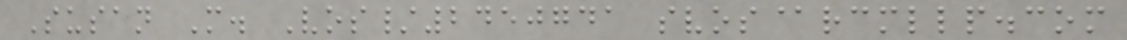Susan M. Vos/2450741 svos@rcmllp.com
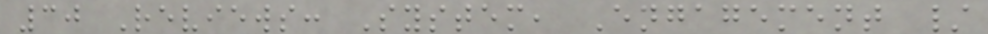30 Reviews: System, Engagement /
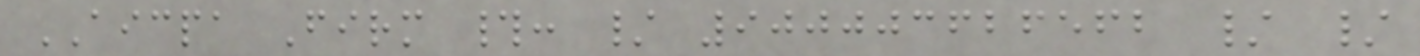AICPA Firm #: / 900003626562 / /
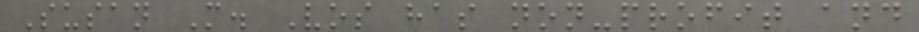Susan M. Vos has non-profit and
